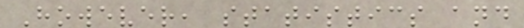However, statistics and
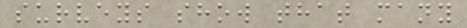surveys show that many
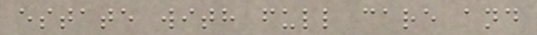estate with full care and
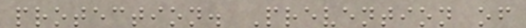protection. Prevention of
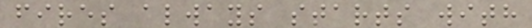fires always starts with
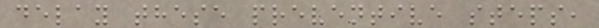delay these preventive steps,
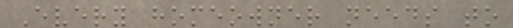Every homeowner needs to
